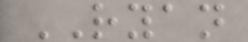RYAN
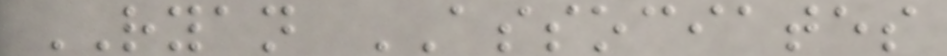RYAN ASSOCIATES
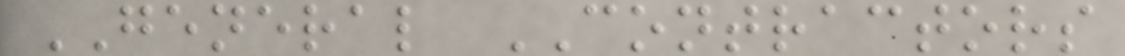GENERAL CONTRACTORS
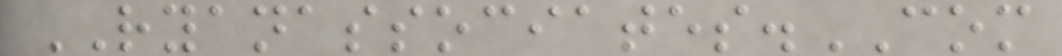RYANASSOCIATES.COM
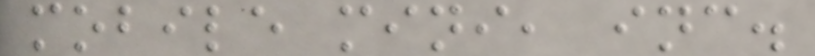mobile mini, inc.
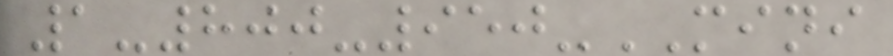1-800-950-MINI
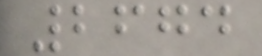2674
